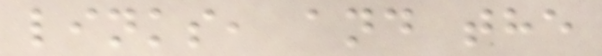links, and the
